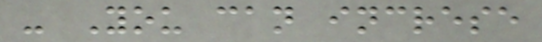- You can increse
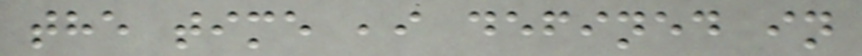the time ,i defined in
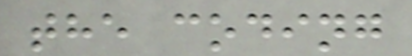the coding
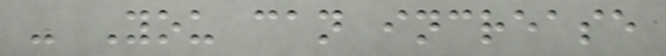- You can increase
